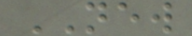NEW
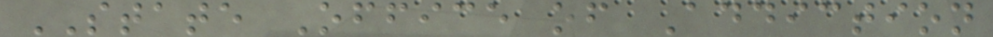STATE Office of Addiction
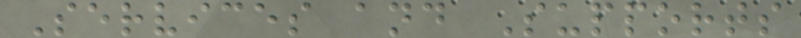Services and Supports
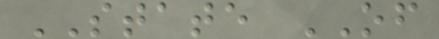STATE OF
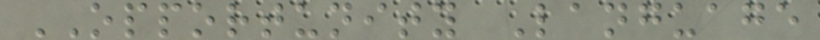OPPORTUNITY Language
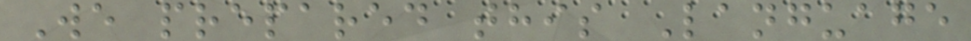We prepared this Language
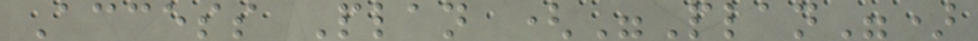Access Plan ("Plan")
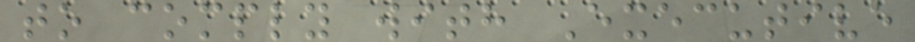to comply with Executive
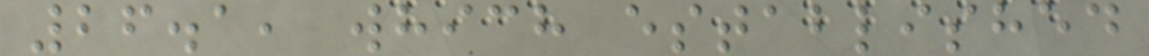26.1, which established
